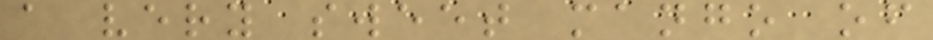a very sweet mango of
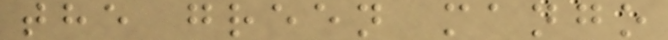the green mango
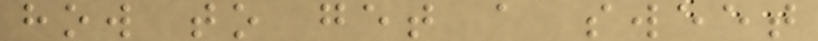how to get a sweet
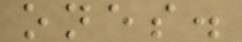ones.
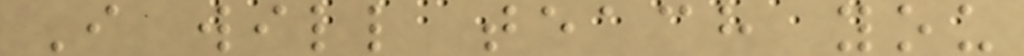I will teach you
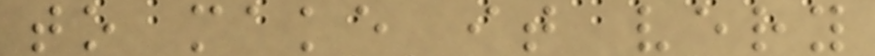to make it very
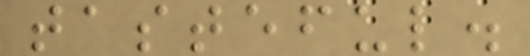tasteful.
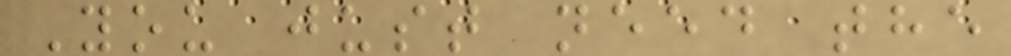You just need the
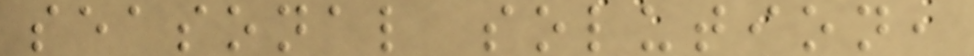seasonal solution,
